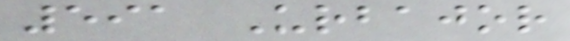591 Urbajor
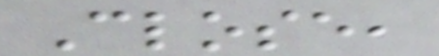Close,
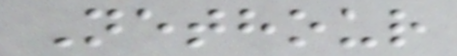Nethour
